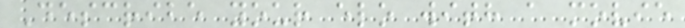Describe your elo with a movie
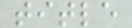title
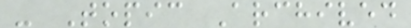- Topic Archived
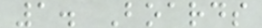1. Boards
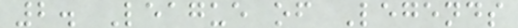2. League of Legends
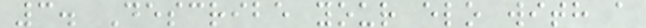3. Describe your elo with a
